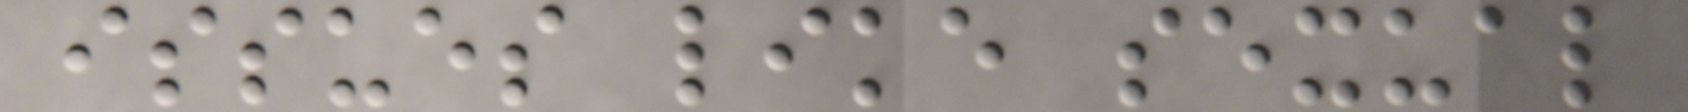issues like sexual
